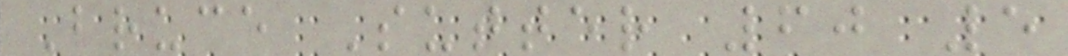Bruce Sutter 60 5
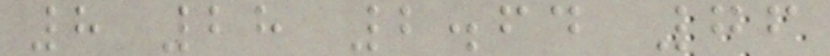8 28 2.64 76
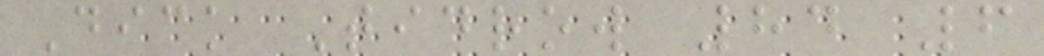Dick Tidrow 84 6
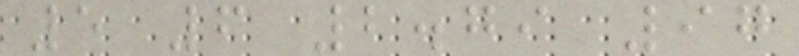5 6 2.79 97
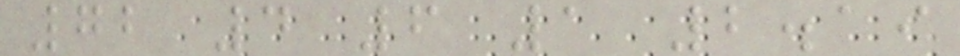72 4 6 1 2.19
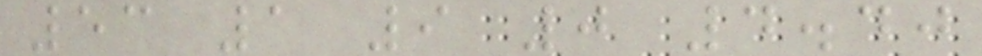53 1 9 0 4.40
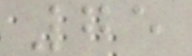75
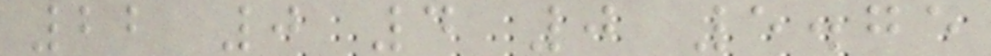22 0 4 0 5.75
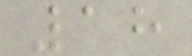18
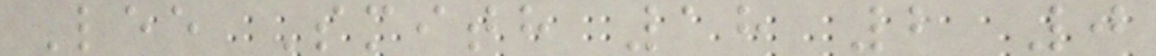Lee Smith 18 2 0
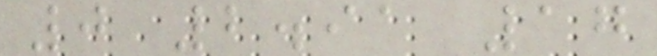0 2.91 17
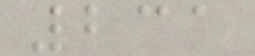231
